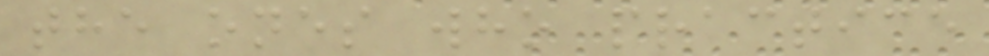the ones who practice
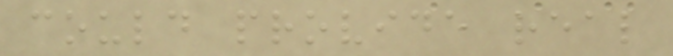could provide real
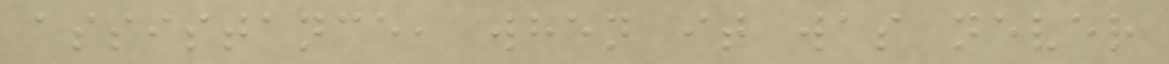assistance, when it was never
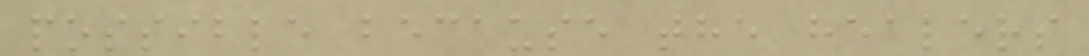possible because the healers
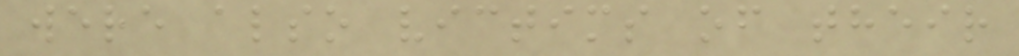were also victims of their
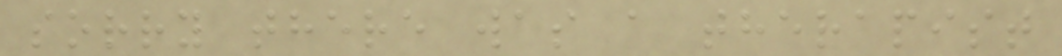sorry there was a therapist
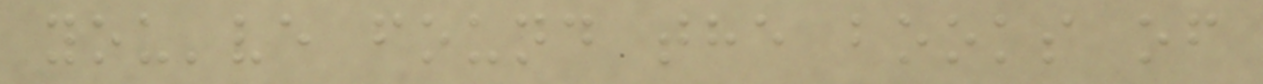you've found the books of
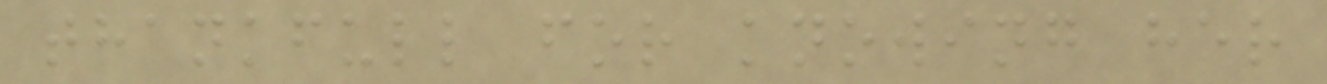thankfull for knowing her
